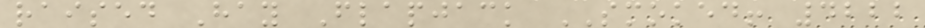raised Hay Flapjack SMOKED! 4222
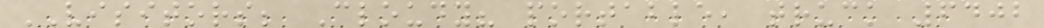VISITORS; Cloudy? portable, truck 6402
